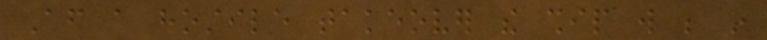After a hostile takeover the ship will be in
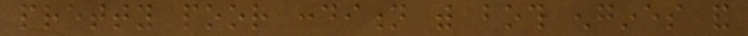pretty poor condition with both engines and
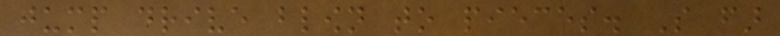jump drive blown to pieces. So far
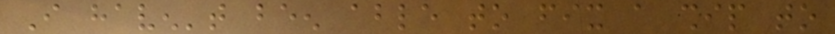I haven't been able to fix a ship to
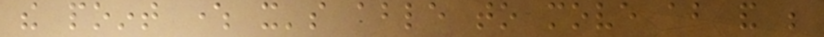the point where it's able to move about and be
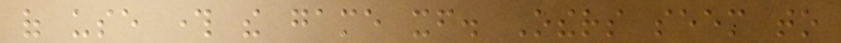of use through the game itself. Others seem to
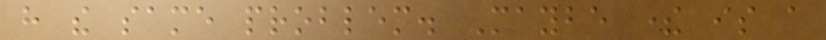have the same problem. Maybe there is a
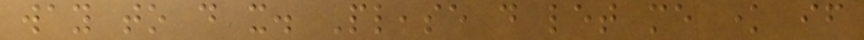way to do it. Please do let me know if
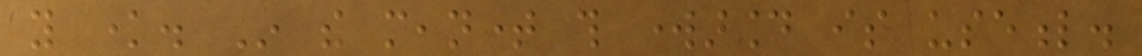you know. In the meantime this workaround is useful.
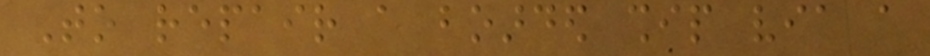To repair a boarded ship via a
